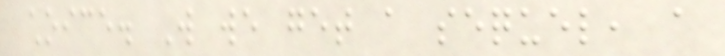choice. Will we get a sequel, a
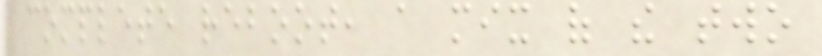complete reboot, a mix of the two
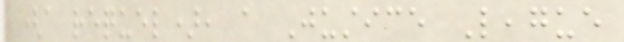(a requel), a Justice League
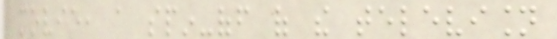movie, a spin-off of the television
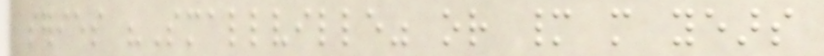series "Smallville" or many more years
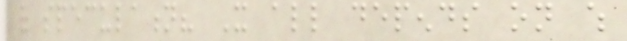of speculation? It all depends on which
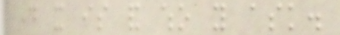day it is and who you ask.
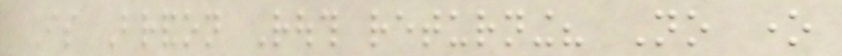Is Brandon Routh returning? No one
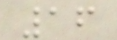16
